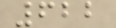622
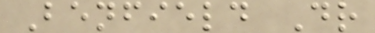Benfield Dr
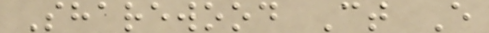Sharewood Ct E
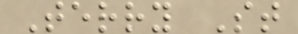Terry St
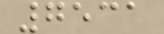7531
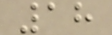18
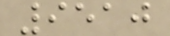9510
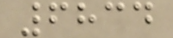6834
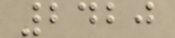2420
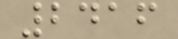2416
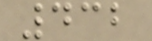432
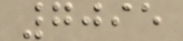7095
